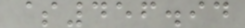$456.94
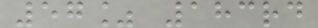57% 183rd
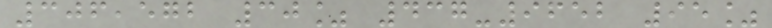306,572 30% 437-9652 95%
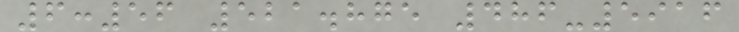6:56 521.875 486-5916
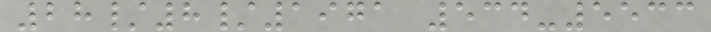28/8/1971 534-5533
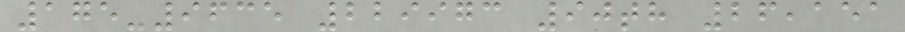175-9635 229973 90th 26,151
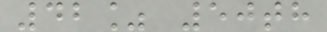42% 50th
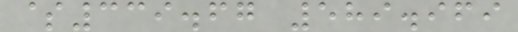$339.67 589.969
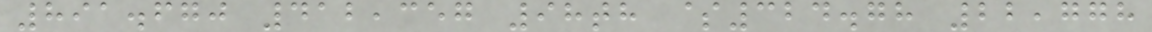891.670 412,357 98th $324.78 22,778
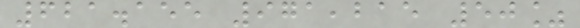621.155 971,215 50%
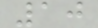10
